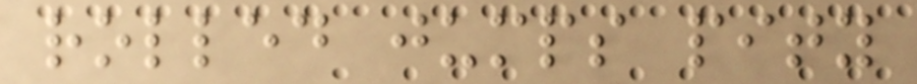rolled jumps pity
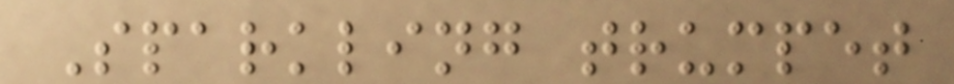Sparkling trumpet
